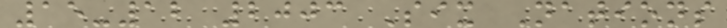15-12 2003 Six Nations
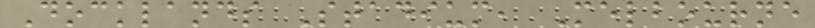Docklands Stadium, Melbourne
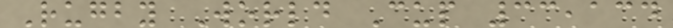Rugby World Cup 33,134
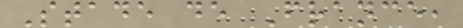Stade de France,
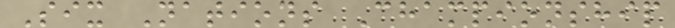Six Nations Championship
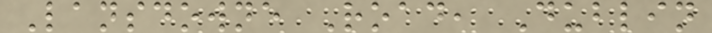Lansdowne Road, Dublin
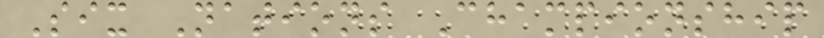Six Nations Championship
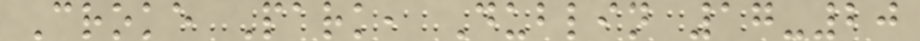Croke Park, Dublin 17-20
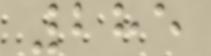285
